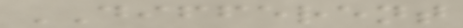DIFFERENT
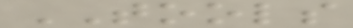TOOLS
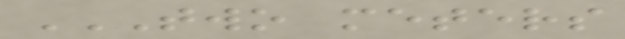TWO METERS
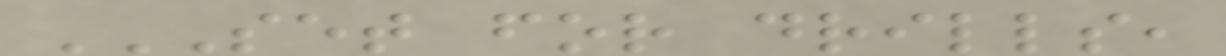SET FOR DRILLS,
